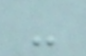-
